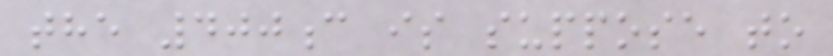the 400c is suppose to
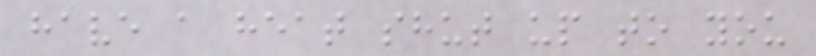have a heat shut up to you
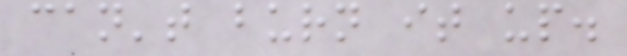can't burn it up.
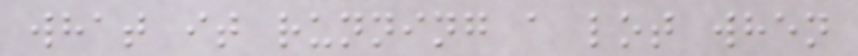what it running a lot when
